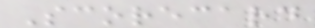Scorecard
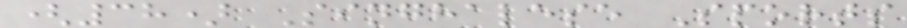(38) Singhalese Sports
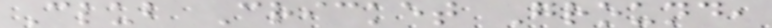Club Cricket Ground,
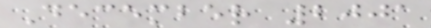December 2001
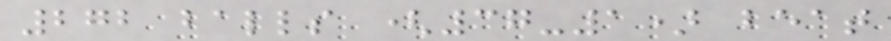272 balls (37-1) beat
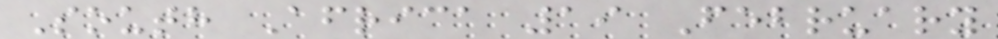South Africa 19 February
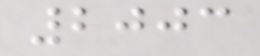2003
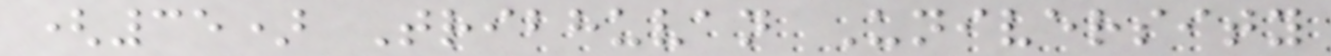(35) Tribhuvan University
